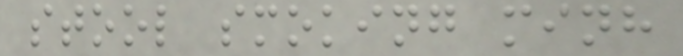stool smoking minh
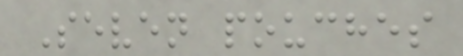Seven pouches
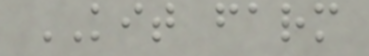KIT farm
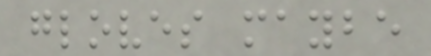gloves maybe
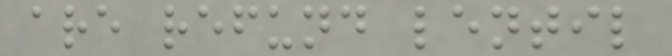are refund lentil
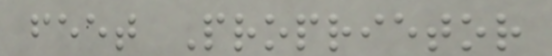feet Proprietor
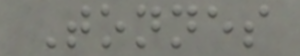Tonnes
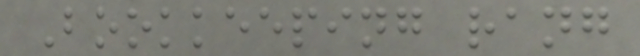Bookkeeping rang
